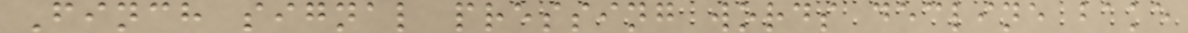Finch signal pressing words decline bake
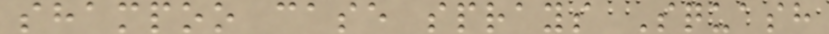shampoo case sprays Squash
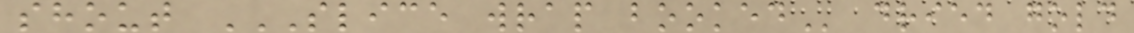shout SLICE WRAP BOOKED dried gold
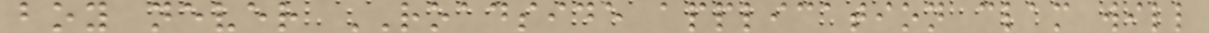boy never ROADSIDE application clam will
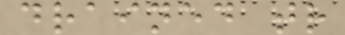drained tr
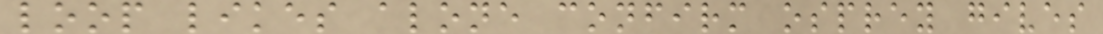loop likes alone confirm osprey gives
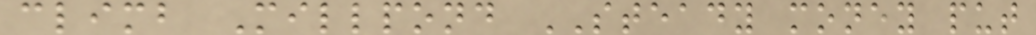climb Millpond STEADY money put
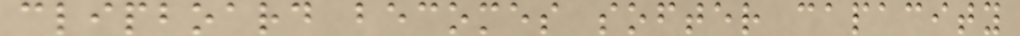clipboard becomes softer capacity
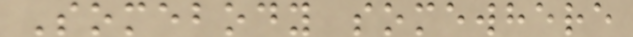Somebody somewhere
